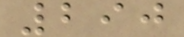290
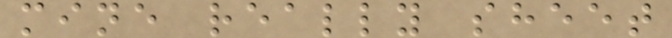mine really sheet
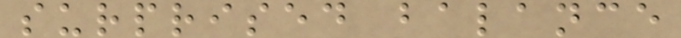surprised balance
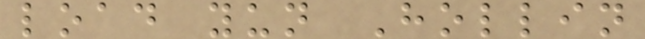load yun Hollin
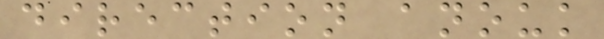direction anouk
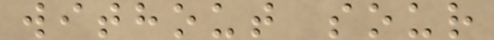without sour
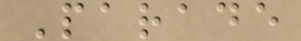Parade
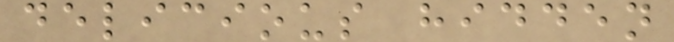delicious hidden
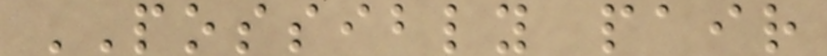POSSIBLY pair
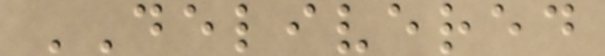DELIVERED
